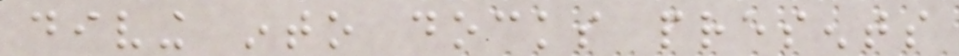diving into docks presents
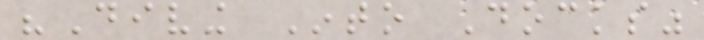"Diving Into Docks"
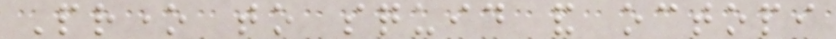Prone to squid and octopi
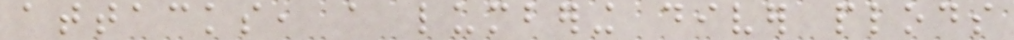attacks, a lumbering diver plods
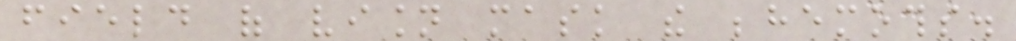field of vision mask the behemoths.
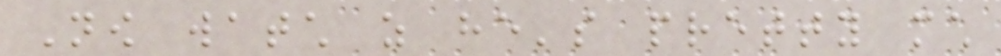Now watch as he's pretty much
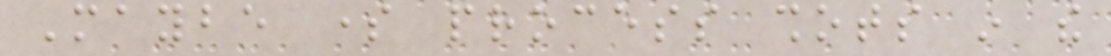Maybe some process shots in the
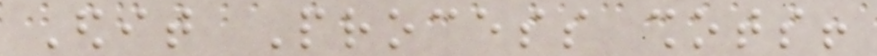Edit Process shots!
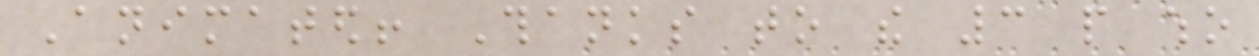Animated! Thanks to the 3 people who
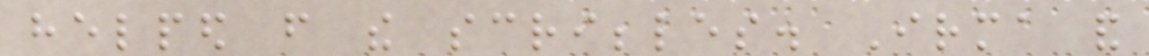helped from the scribbles. Irma and
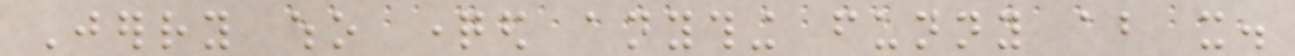Jerry who questioned anything funny about it.
